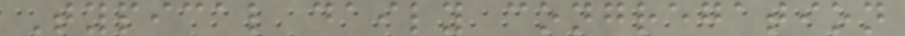Typical daily congregation
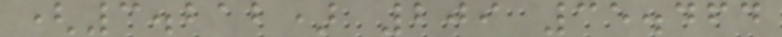(3.212) 209 35.464
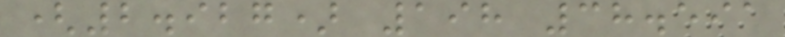(2.927) 198 38.591
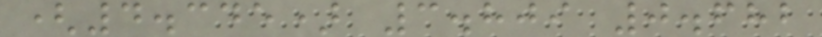(4.345) 3.809 0.682
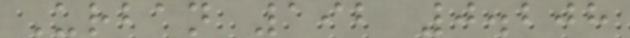Urban 192 0.208
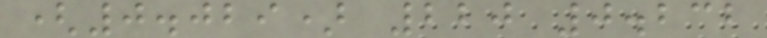(0.029) 220 0.232
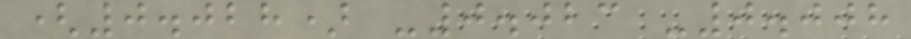(0.028) -0.023 -0.008
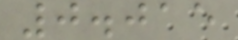0.015
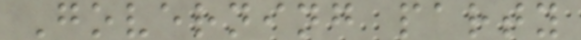Governing party
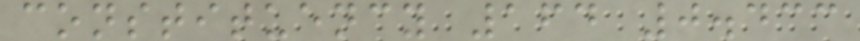constituency 164 0.433
